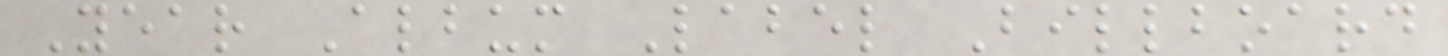Year Album Label Billboard
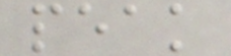peak
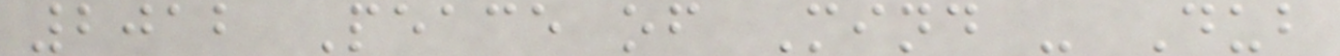2012 Peace of Mind - Dub
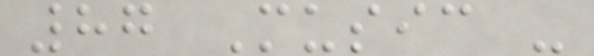87 Music -
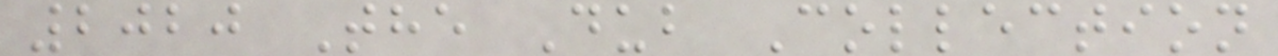2020 The Dub Collection
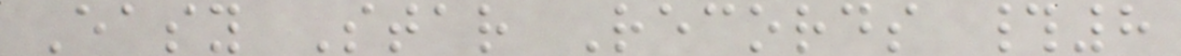Easy Star Records #8
